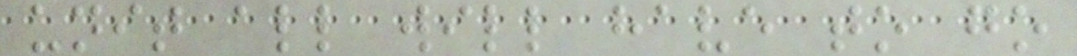unit all will have to go
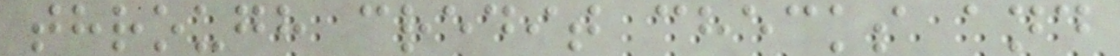through credit checks and
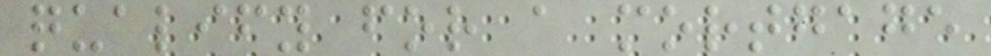qualify for a mortgage
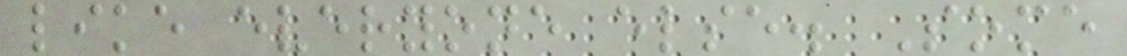like everyone else. Some
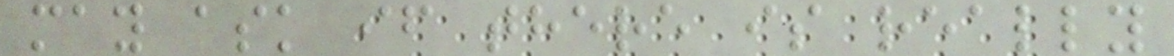may ask if there is really
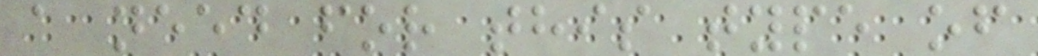a need for this type of
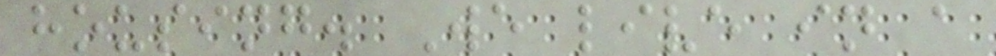housing. We live in a
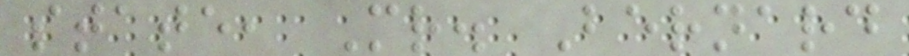state, Mr. Bernard
